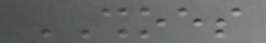SHOES
